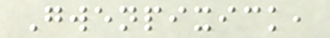Gwenpixick,
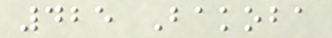425 Bakoba
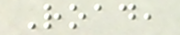Road,
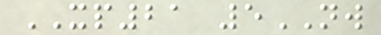XP21 5NW
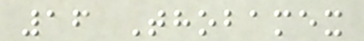16 Thobamex
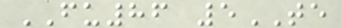FU86 5TE
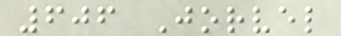606 Jorvel
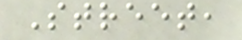Street,
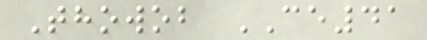Thowob CE41
